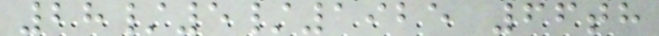28/5/1925 66th
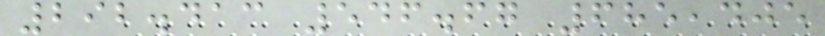292.413 546.67 685,405
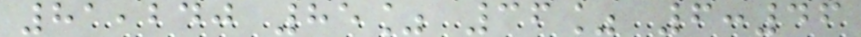81,240 85% 36% 6:46
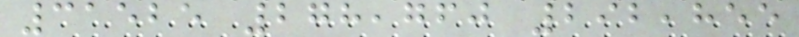31525 278,760 292,855
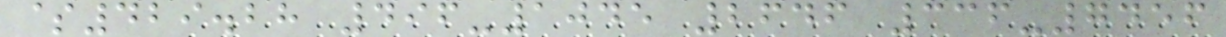$429.28 496-1045 2646 336-7456
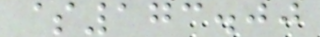$173.00
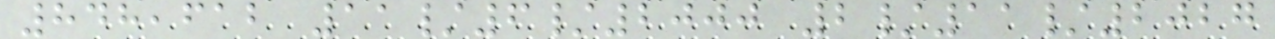848,612 11/6/2000 2/11/2027
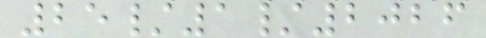25/1/2026
